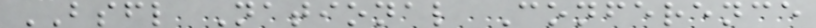BSFL National Conference
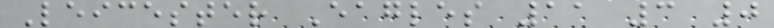Leicester Eagles 11 3 0
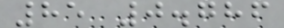85 0.786
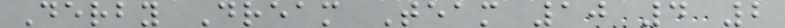Derby Dream Team 10 4 2
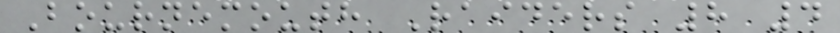Bournemouth Raiders 8 4
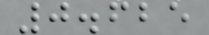0.625
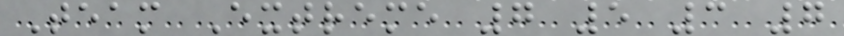Team Extreme 7 5 3 7
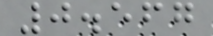0.567
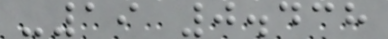-19 0.438
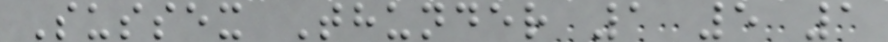Sussex Thunder 1 5 1
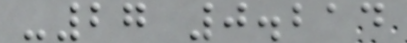-27 0.214
